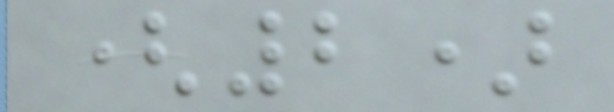(2)
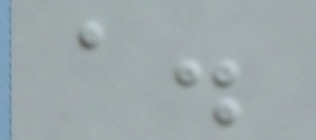a.
